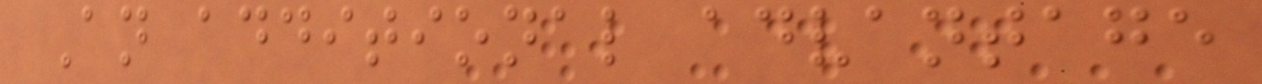An additional advantage
